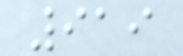919
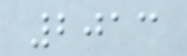2013
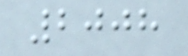2008
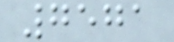7571
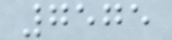7575
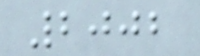2002
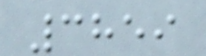3859
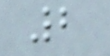2
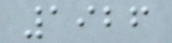1926
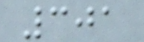301
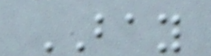BAY
